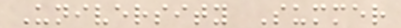University Summer
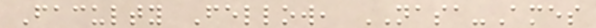Faculty Fellow, NASA-Ames
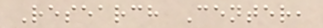Research Center,
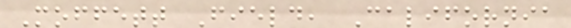Moffett Field, California
